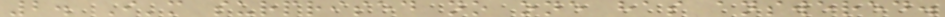2. I'm surprised no one has answered.
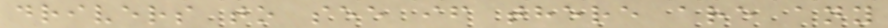drivers to see if there are any
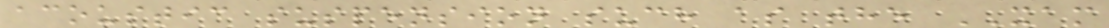acoustic suspension such as the XAM
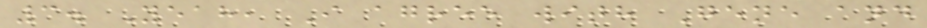3. Yeah, I agree with Gene and
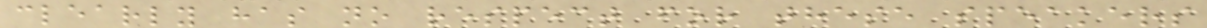clearly has no respect for these speakers
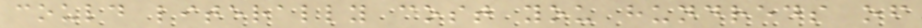could literally cost you hundreds of
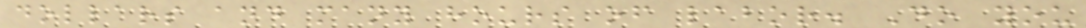dollars and many hours of labor. Do you
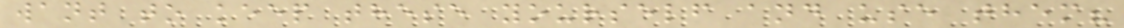want to keep these yourself and use them?
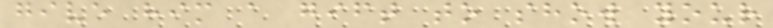give him a gift to show your
